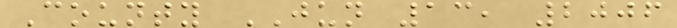County JUN 13, 2006
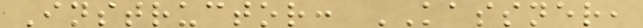Instructor: KASSNER,
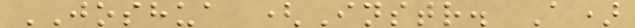JOSHUA (Instr. A)
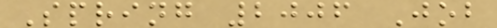Spring 2006 Job
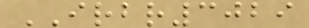IRBR3029
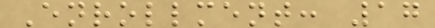Enrollment: 17
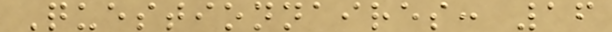Questionnaires: 16
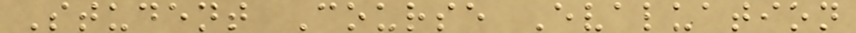Student Course Evaluation
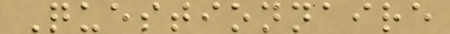Questionnaire
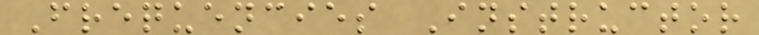Frequencies Instructor
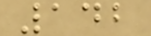142
